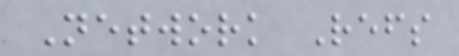Network Refs
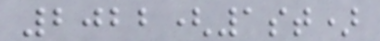2022(1st)
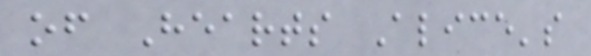of Hearts Alice's
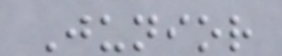Junior
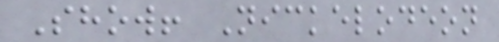Show! Nickelodeon
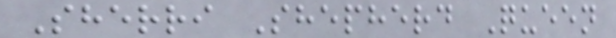Sherri Shepherd Queen
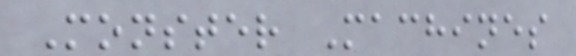Monster Machines
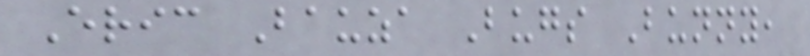Eric Bauza Bugs Bunny,
